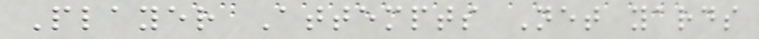Player Attempts Net yards
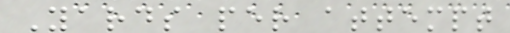Yards per attempt
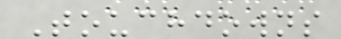Touchdowns
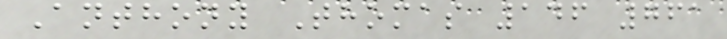Anthony Thomas 146 761
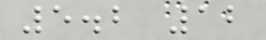5.2 12
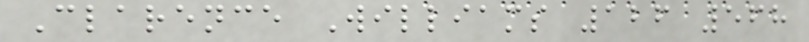Clarence Williams 126 568
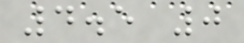4.5 0
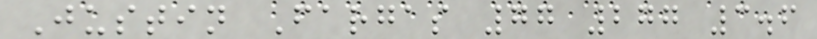Justin Fargas 77 277 3.6
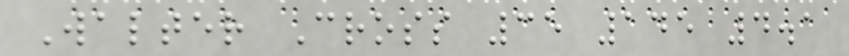Walter Cross 35 145 4.1
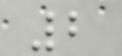2
